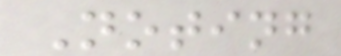Noting
